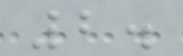2.
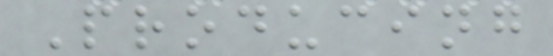Producing
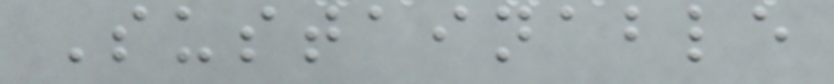Sustainable
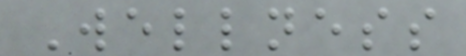Wellness
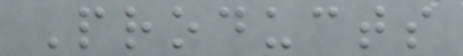Products
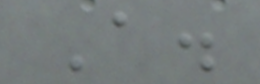A.
